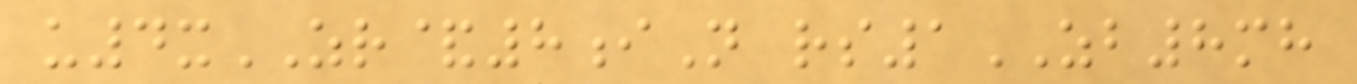u4xZR&8iN rs1ZB8mh
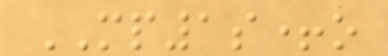MP1s+o
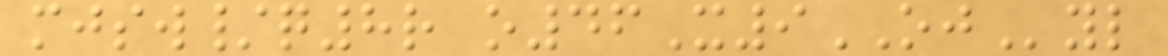mjsw/q8r o46X9OJyl
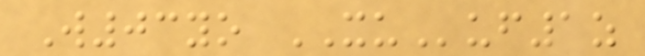W03yo XUuf1z
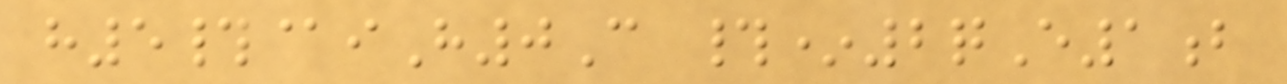h5#@iH0C #*2qE1b
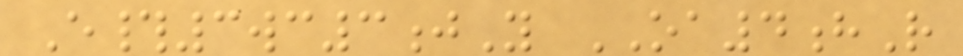E#3wc3jY OA4hR
